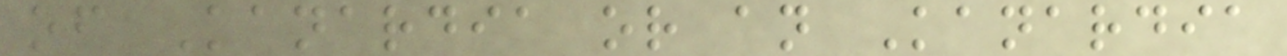of Kanardia or an Kanardia
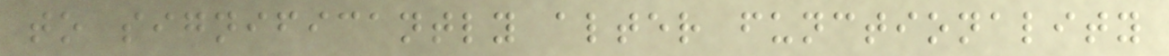to significantly alter functionality
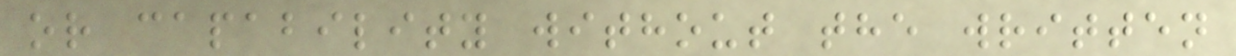or capability without the written
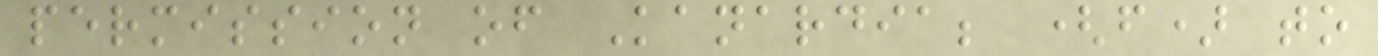permission of Kanardia; (f) to
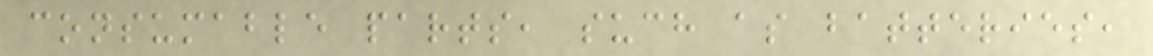consumable parts, such as batteries,
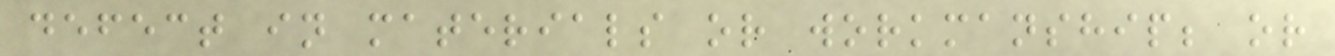defect in materials or workmanship; or
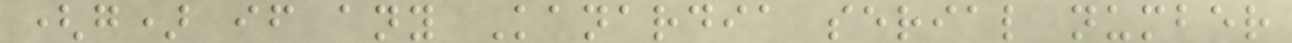(g) if any Kanardia serial number
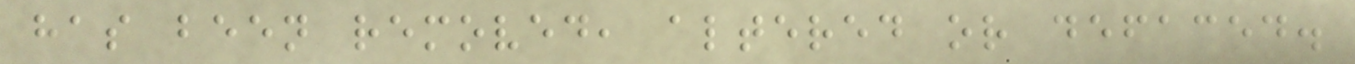has been removed, altered or defaced.
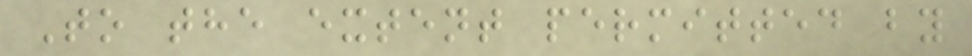To the extent permitted by
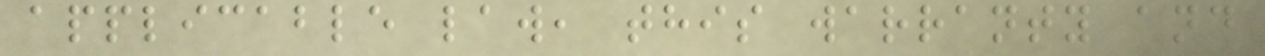applicable law, this warranty and
